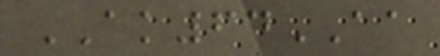AK64AA
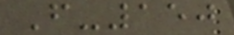F-150
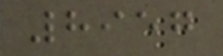8957
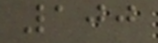100
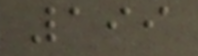199
